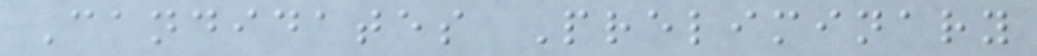Candidates Preliminary
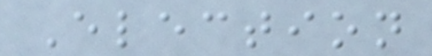Election
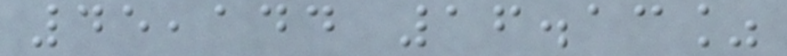45,144 16.13%
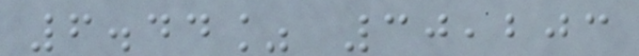6.44% 30,203
